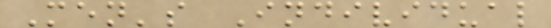Men's Individual
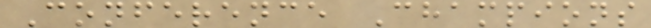Conference Champions
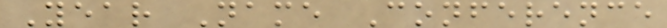Year Name Conference
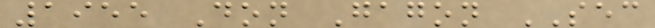1955 Don Gagon SEC
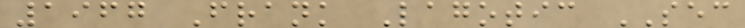1967 Frank Lagotic SEC
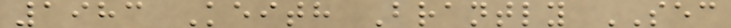1983 Keith Brantly SEC
